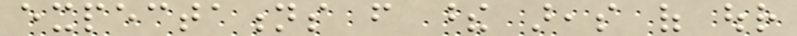expectations from these areas of our
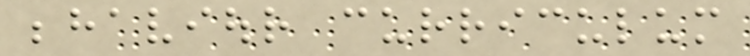behaviour curriculum
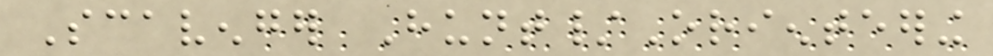Scavenger Hunt/Orienteering
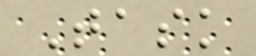Task
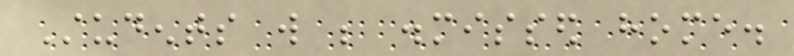Students will be dismissed home.
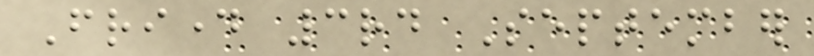Friday 3rd September
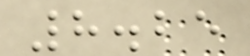8.25
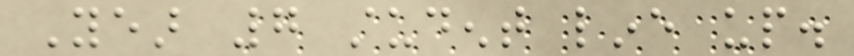Year 7 student line up.
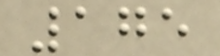175
